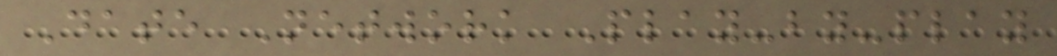Date Network Play-by-play
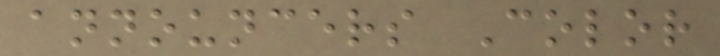announcers Color
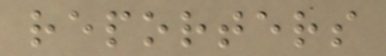reporters
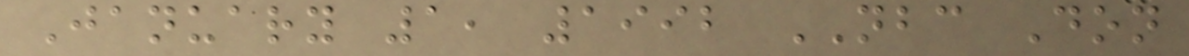January 1, 1992 NBC Don
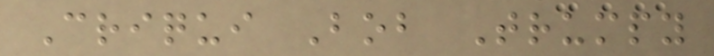Criqui Bob Trumpy
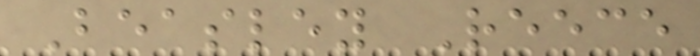Beasley Reece
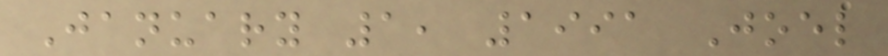January 1, 1991 Joel
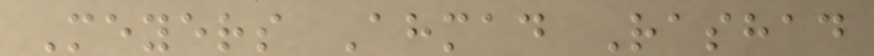Meyers Ahmad Rashad
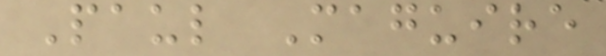Paul Maguire
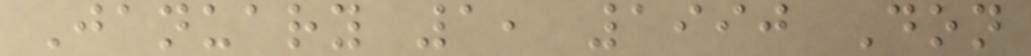January 1, 1990 Don
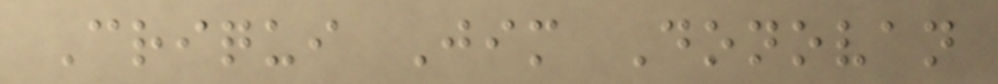Criqui Jim Donovan
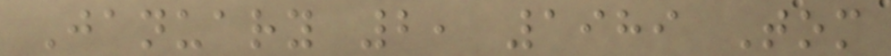January 2, 1989 Tom
